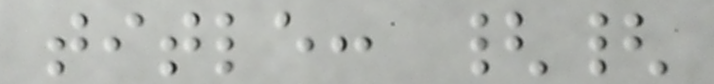title: {{
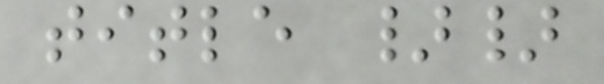title }}
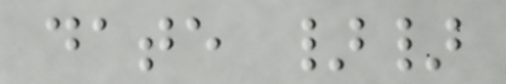date }}
